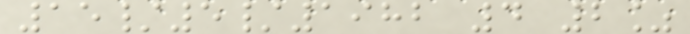15/5/1982 4 2%
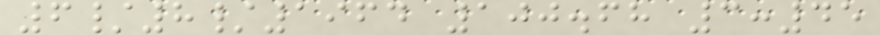6/8/1964 100.68 3:45
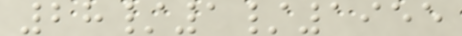28/1/1955
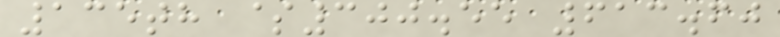135th $300.55 613.60
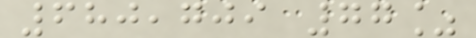680,709 77%
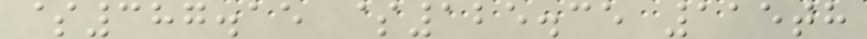$387.15 $125.35 115th
